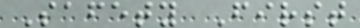Safety First
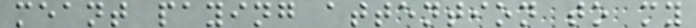meant paying attention to my
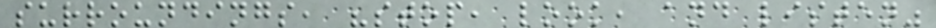surroundings, "stop, look, and listen"
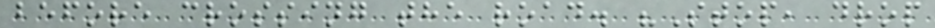before crossing the road. "Stop, drop
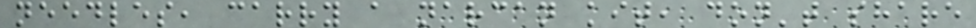needles, carry a narcan kit, don't share
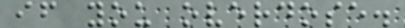if you overdose.
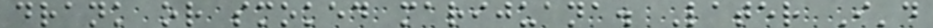drank or smoked marijuana. Later I'd
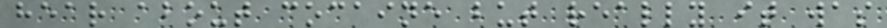hear about cocaine but really it was
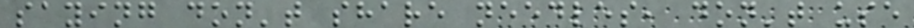saying don't share needles, don't use
